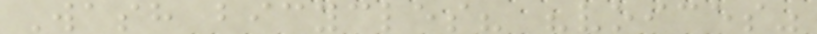Wash bicycles? "voices"
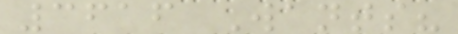3616 Wants?
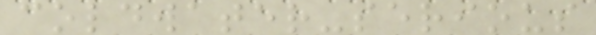coldwater-serious
